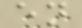en
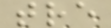tre
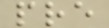pre
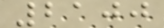2100
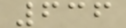636
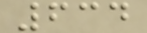634
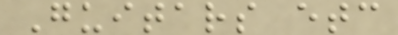Guitars etc
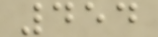454
